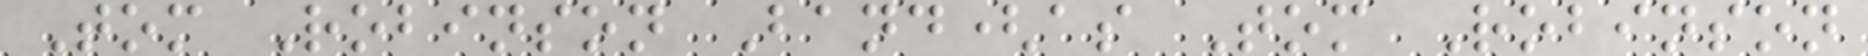Tom Robinson Band(as Tom Robinson
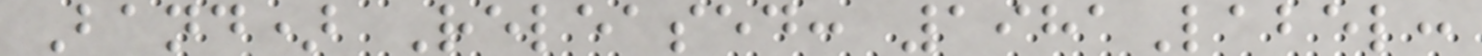Band) Released: 1981Label:
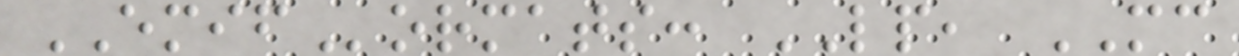EMIFormats: LP, MC
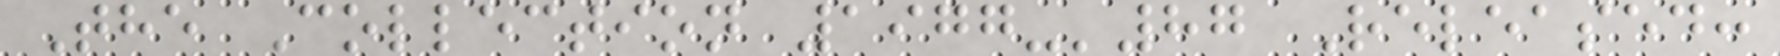The Collection 1977-'87 Released:
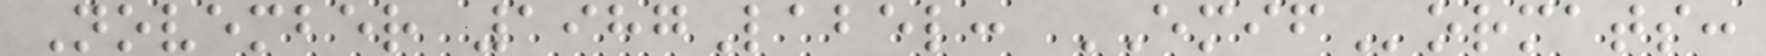November 1987Label: EMIFormats:
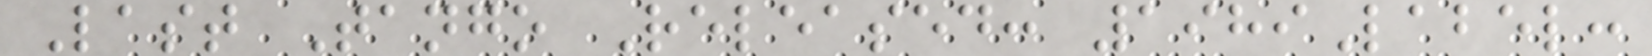Last Tango Released: 1989Label:
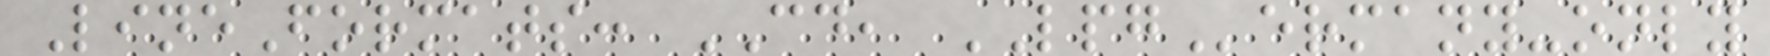LineFormats: CD, LPGermany-only
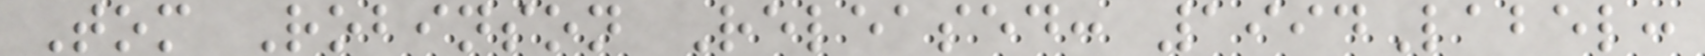Tom Robinson Released: 1994Label:
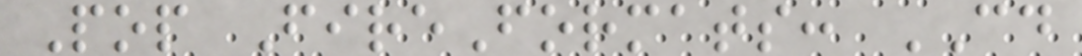Pop FireFormats: CD
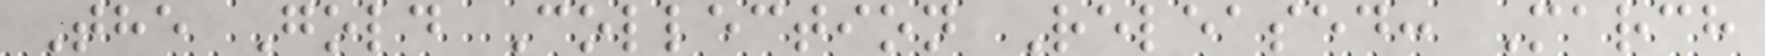The Gold Collection Released: March
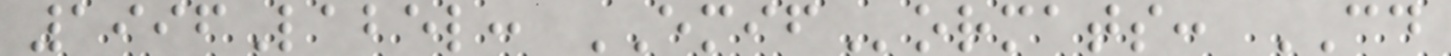1996Label: EMIFormats: CD
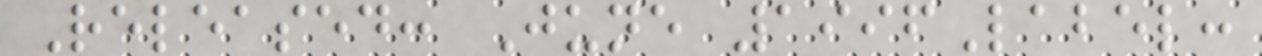Released: June 1996Label:
